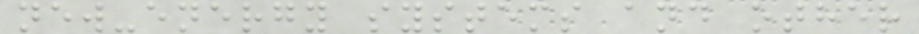new-energy systems and other
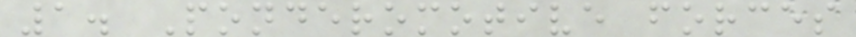1. Ponderomotive forces
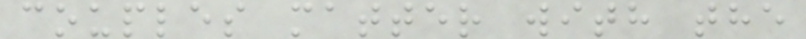couples matter with the
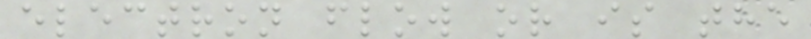electron flow or is the
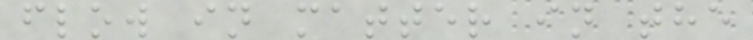flow in matter in the
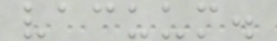vacuum.
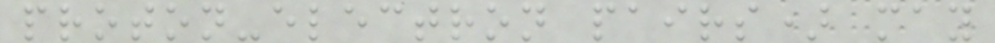proton-electron pairs) may
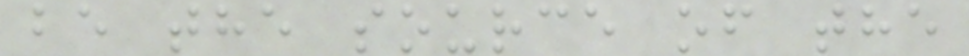be the source of the
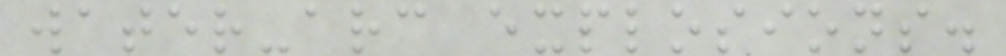water-arc explosions.
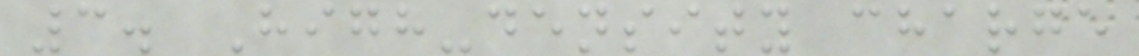3. High-density charge
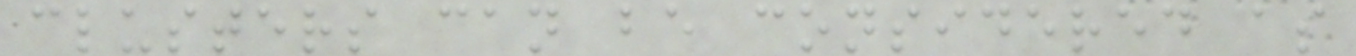clusters can be considered as
